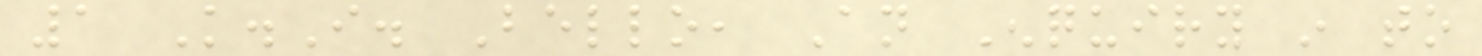1 K.I. Bello, An Enquiry in to
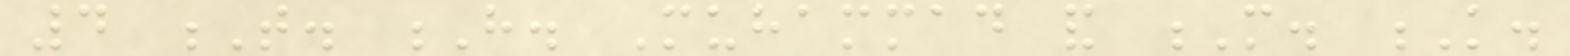4 T. H. Muhammad and M. K.
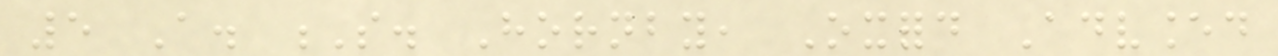5 A. S. Hornby, Oxford Advanced
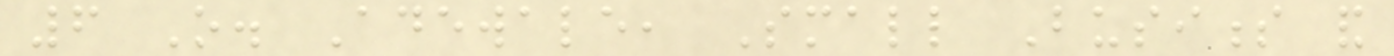6 O. Adewale, Small Business and
